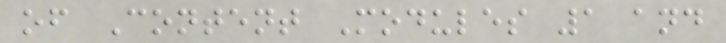of Content Modules 1 and
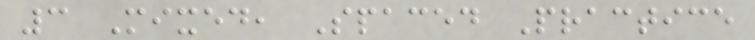3 Mixed, Spaced Practice
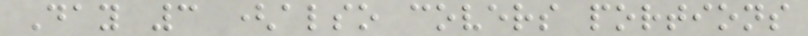Day 3 (also covers portions
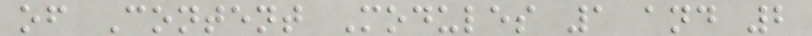of Content Modules 1 and 2
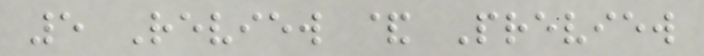5 Review & Preview
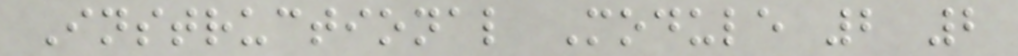Instructional Module 2 2
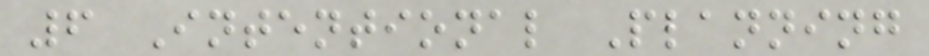6 Intentional Planning
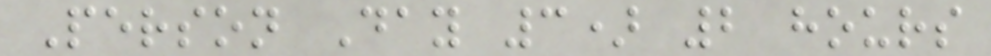Person Day 3) 2 hours
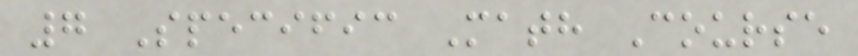7 Specific Math Course
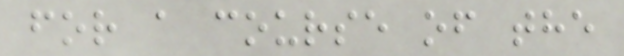for a course of the
